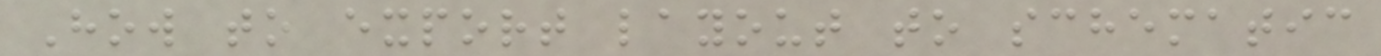How to export layout to schematic
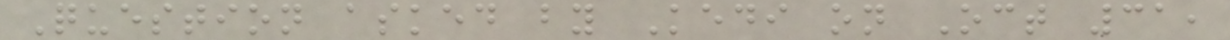Question asked by Kedi on Oct 31,
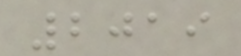2019
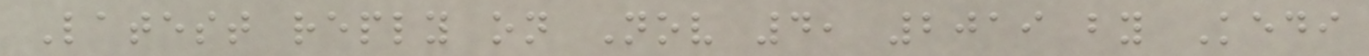Latest reply on Nov 4, 2019 by Kedi
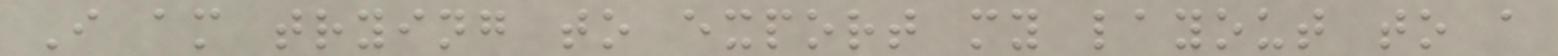I am trying to export my layout to a
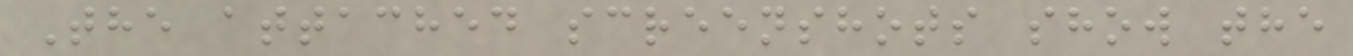The attached screenshots show the
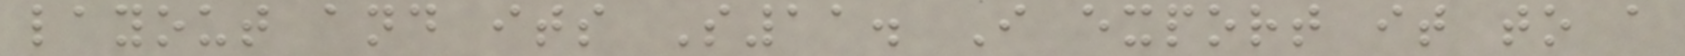layout and its S11. I export it to a
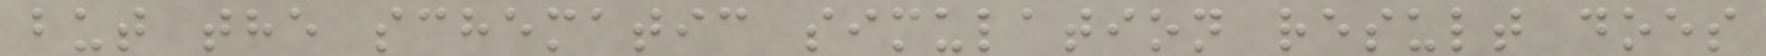but the schematic simulation result does
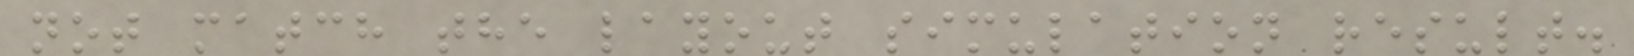not match the layout simulation result.
